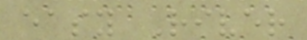easy River
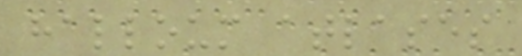halloum atlases
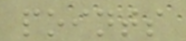points
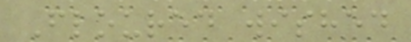Floured wished
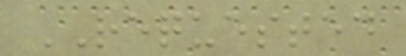REQUESTED
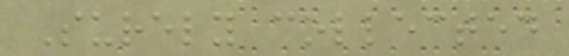Surely collected
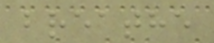breathe
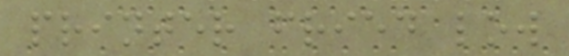printer fried low
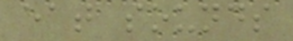eat sounds
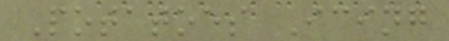Potatoes Icing
